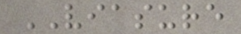VIASURE
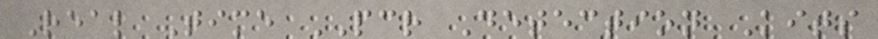Real Time PCR Detection Kits
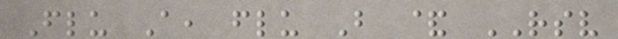Flu A, flu B & RSV
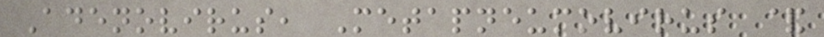Adenovirus, Metapneumovirus &
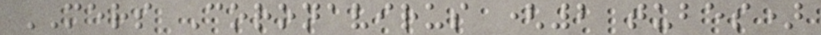MERS Coronavirus (2 tubes)
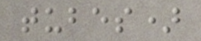tubes)
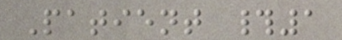Patient #1
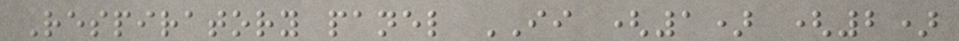Respiratory panel II (1) (2)
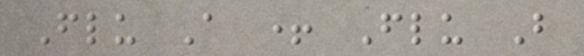Flu A + Flu B
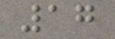17
